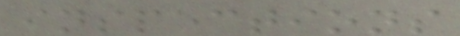inspections
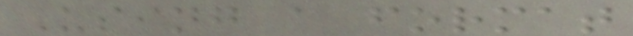Using a format
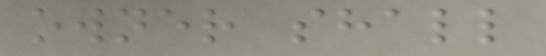owner shall
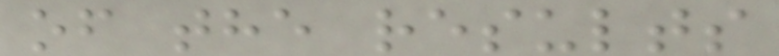of the results
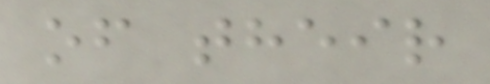of their
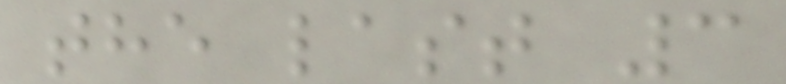the last 3
